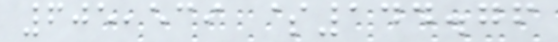605,539 $144.76
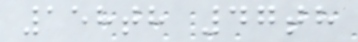158th 47th
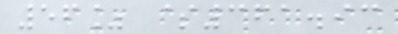56% $361.93
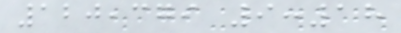120,379 9:18
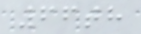66th
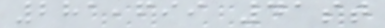281,699 41st
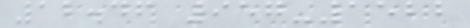12.46 957-1522
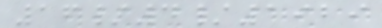16/4/1929
